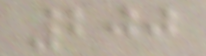200
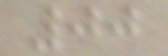00
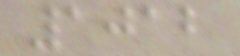1012
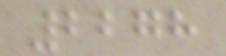2278
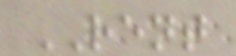RENT
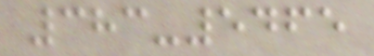383-5465
